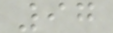97
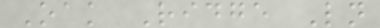Oak Ridge Ln
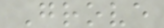Grove
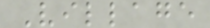Village
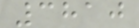3810
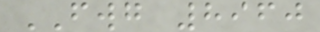FWG 8960
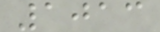1013
